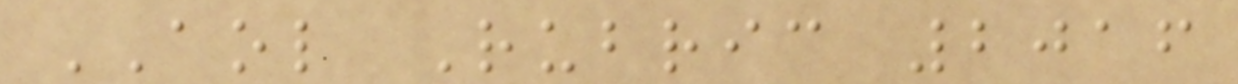AOL Rubric 2016
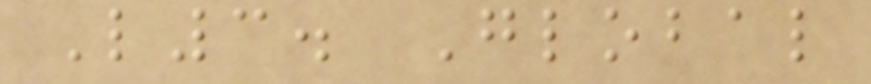L3. Global
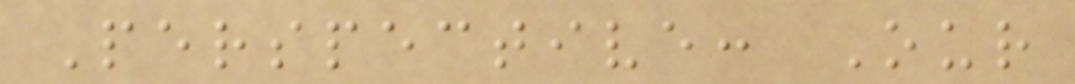Perspective: Our
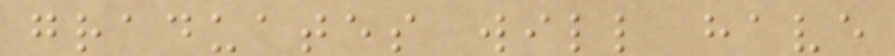graduates will have
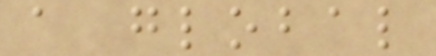a global
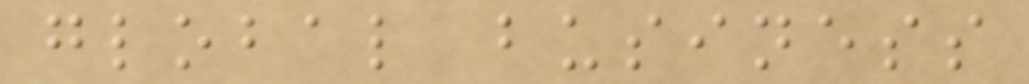global business
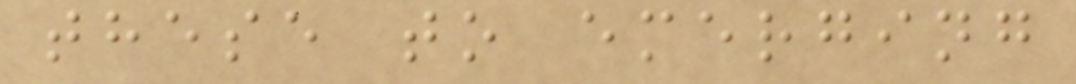these to emerging
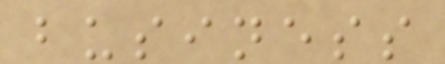business
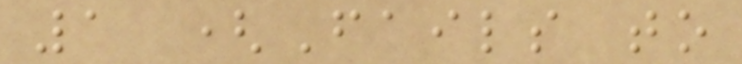1 (Fails to
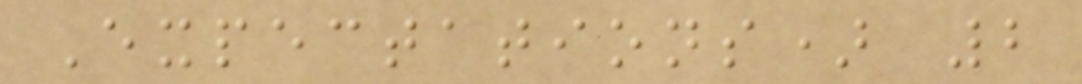Expectations) 2
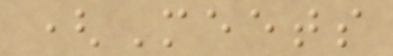(Meets
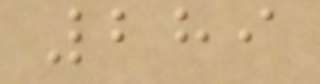289
